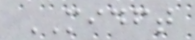MIDFT
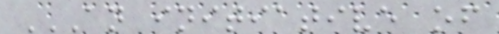AN INITIATIVE OF
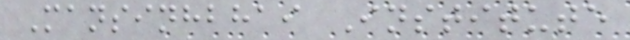Mansinhbhai Institute
